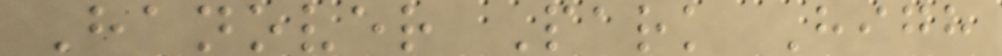Hanover Park High
